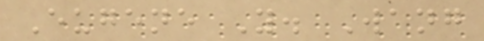Eugene Y. Wang
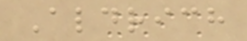Aldrich
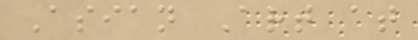Asian Art at
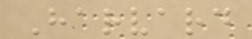Harvard
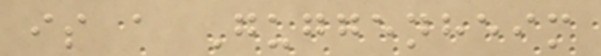is a Guggenheim
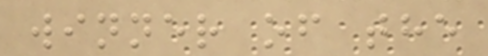winner of the
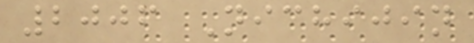2006 Nichijin
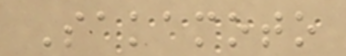Sakamoto
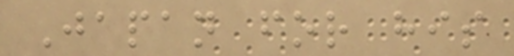Japan for his
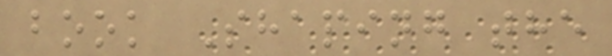book Shaping the
